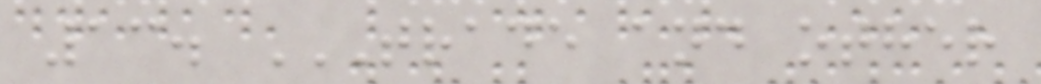13. TRADE AND OTHER
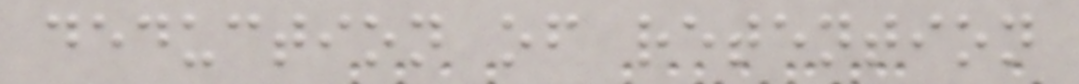deduction of retention
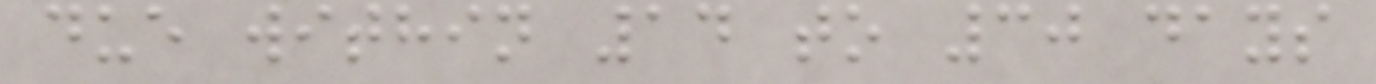due within 14 to 30 days
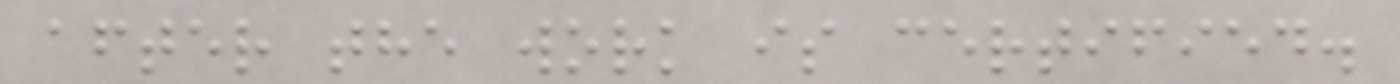after the work is certified.
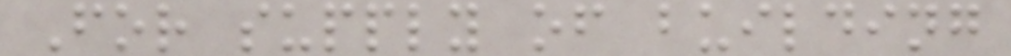For supply of building
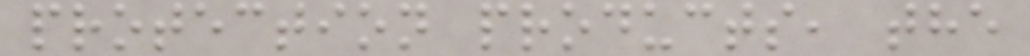protection products, the
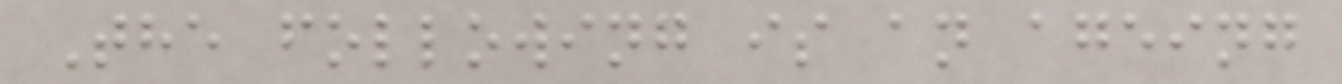The following is an ageing
